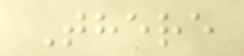There
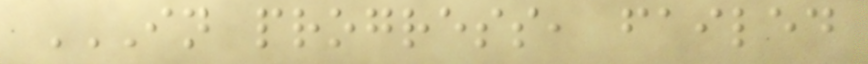IN PROGRESS, FAILED
